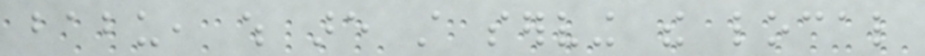babu, which are still serving the local
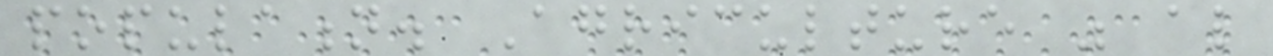population. Agriculture was also
